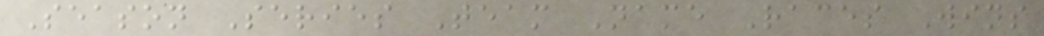Season Series Team Name Races Wins
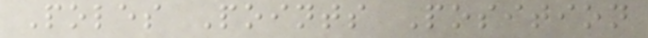Poles Points Position
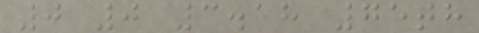0 0 3.18 75th
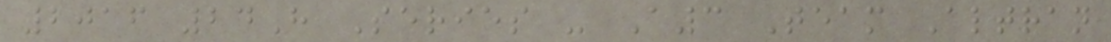2016 24H Series - A3 Team Altran
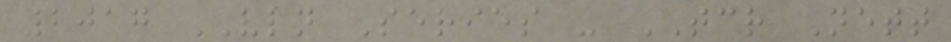2017 VLN Series - TCR Nett
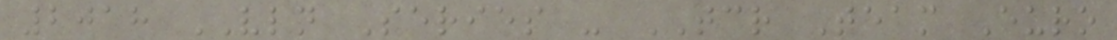2018 VLN Series - TCR Team Euro
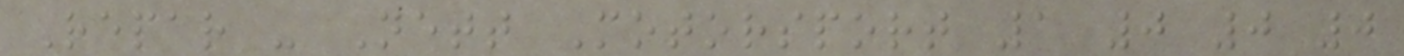Repar - Nett Motorsport 1 0 0 0
